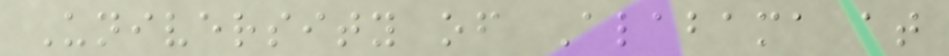University of Alabama at
